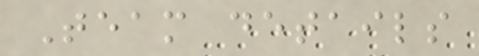Team details
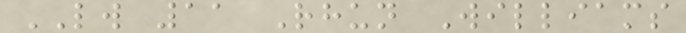LW 11 Rhun Williams
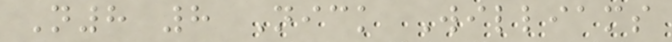N8 8 Nick Williams
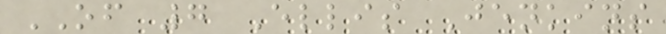OF 7 Ellis Jenkins
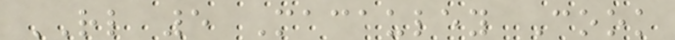RL 5 Macauley Cook
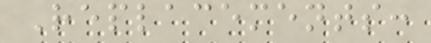Replacements:
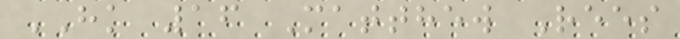HK 16 Matthew Rees
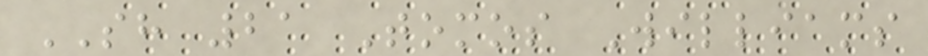SH 21 Tomos Williams
